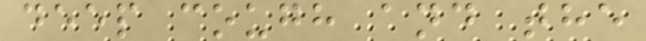deep cough and the
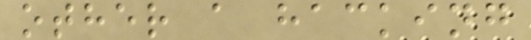other a hacking
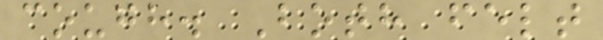cough. Both felt
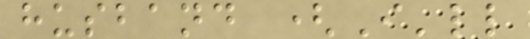husband (I'll
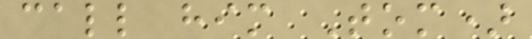call him Tom)
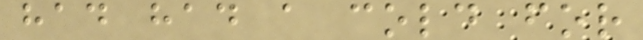had had a cold for
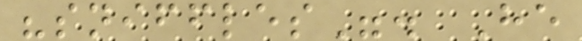"sniffles". He
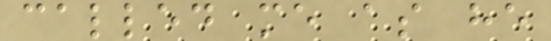called me as he
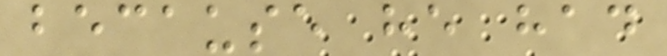because he had
